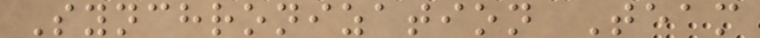Synchronization Team
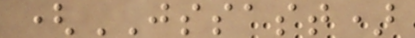(JSSAST)
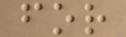for
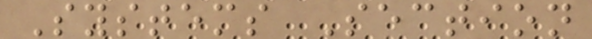Systems Section
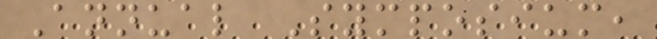Annual Symposium,
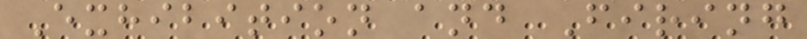Exhibition and Firing
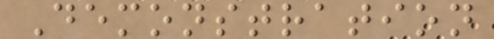Demonstration
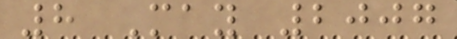8 May 2007
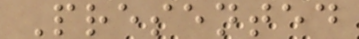Presented
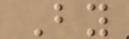By
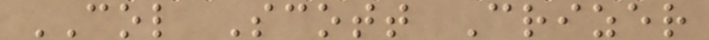COL Scott Crizer
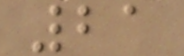21
